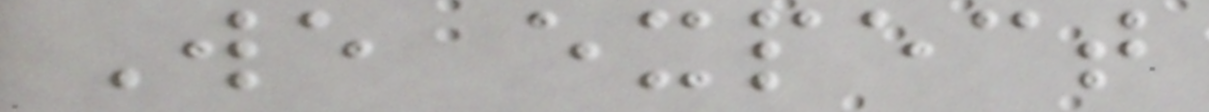We expect
